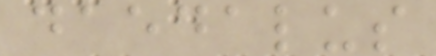daedalus
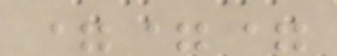===
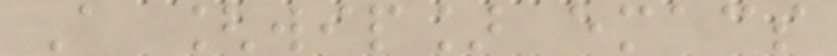A [wip] emacs
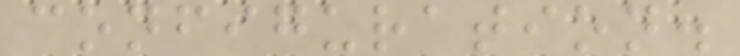configuration.
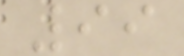99
